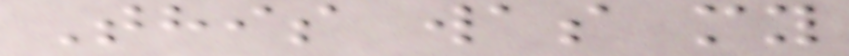This was my
